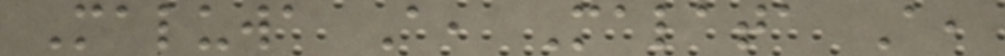Maluwa A, Malata A,
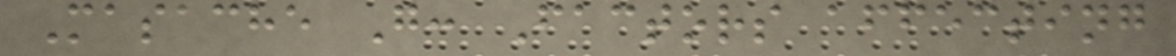Masache G: Factors affecting
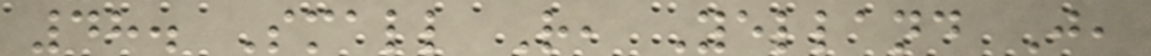48. Small R, Yelland J,
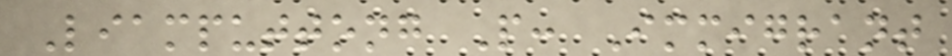Liamputtong P: Immigrant
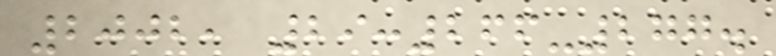2002, 29:266-277.
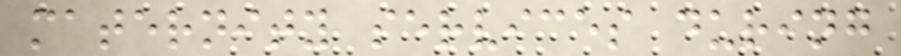maternity services during
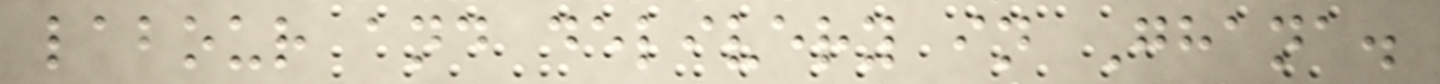labour and delivery in Ghana.
